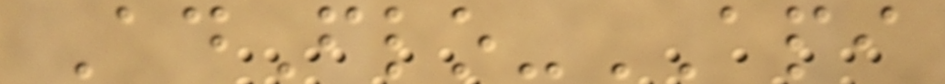AdFlo-API
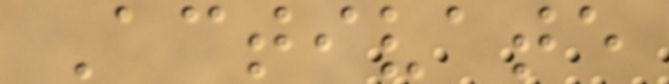Activate
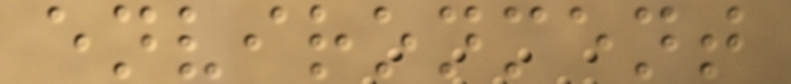environment
